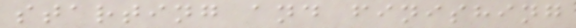starting and finishing
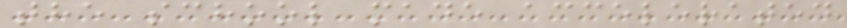the school made accelerated
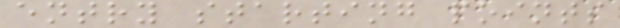entry starting points
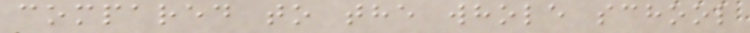compared to the whole school
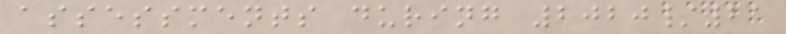assessments during 2020/21
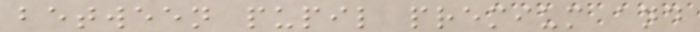between pupil premium and
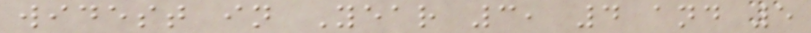widest in Year 3, 4 and 5
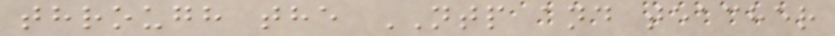through the NTP and teacher
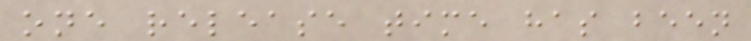one release time has been
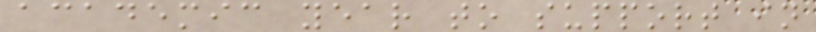academic year to support in
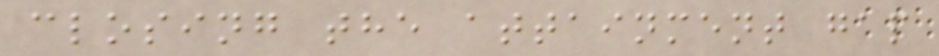closing the attainment gap
